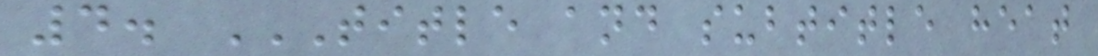4. TITLE AND SUBTITLE HEAT
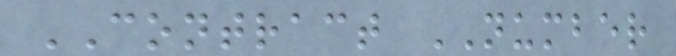CONTRACT NUMBER
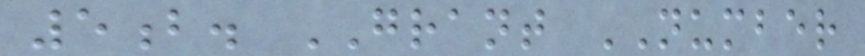5b. GRANT NUMBER
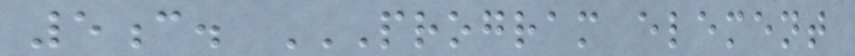5c. PROGRAM ELEMENT
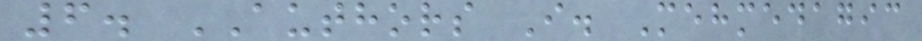6. AUTHORS I. Mehmedagic
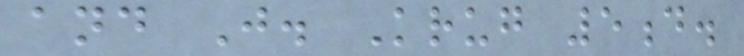and J. Krug 5d.
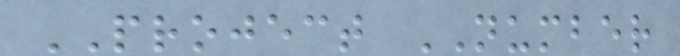PROJECT NUMBER
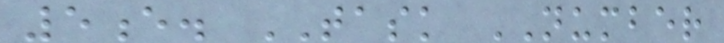5e. TASK NUMBER
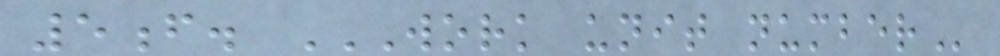5f. WORK UNIT NUMBER
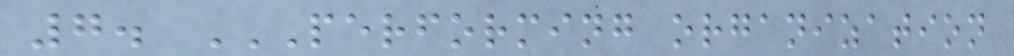7. PERFORMING ORGANIZATION
